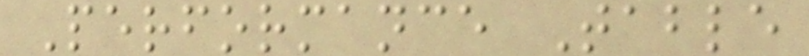Performance Table
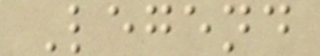Legend
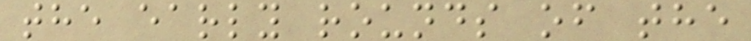the early rounds of the
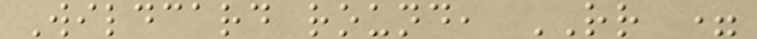Wildcard round, RR =
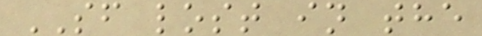SF lost in the
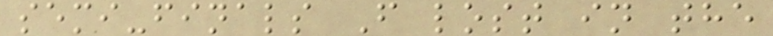semi-finals F lost in the
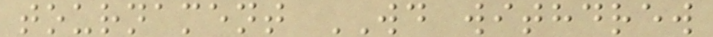tournament WD withdrew
